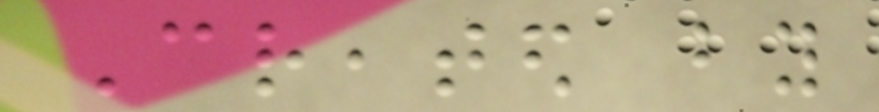Created by
